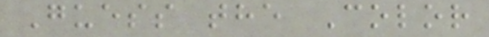Guess the Color
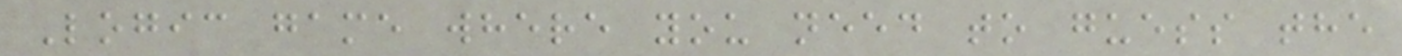Logic game where you need to guess the
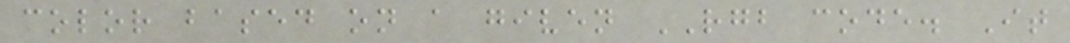color based on a given RGB code. It
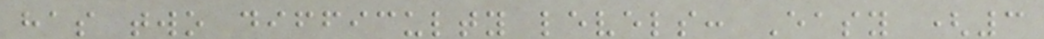has two difficulty levels: Easy (3
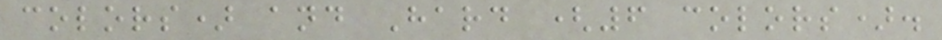colors) and Hard (6 colors).
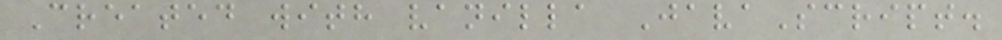Created with vanilla JavaScript.
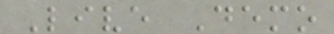Live Demo
